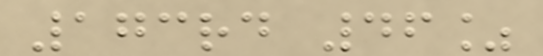173rd 46%
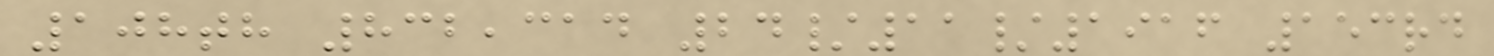108th 832,314 24/11/1916 153rd
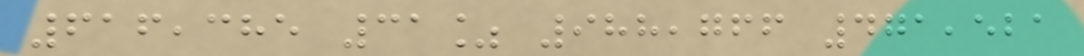616,385 31% 988,766 471,521
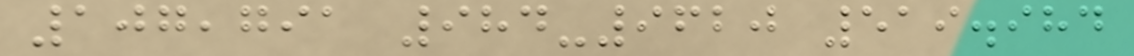107,791 984-9620 519.984
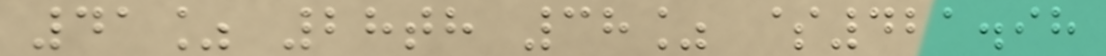41% 28th 38% $421.98
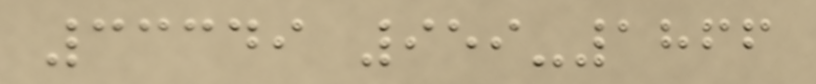33349 959-1866
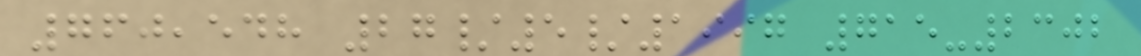760,548 27/5/1997 715-2302
